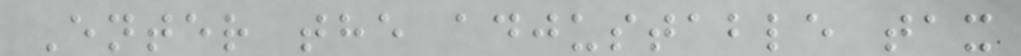Enter the adjustable tax
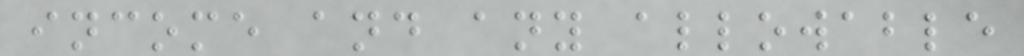income and any allowable
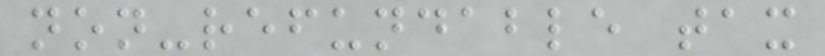non-refundable tax
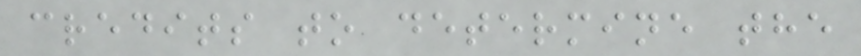credits to determine the
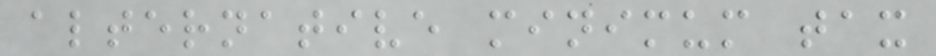alternative minimum tax
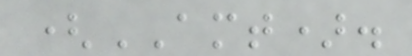(AMT).
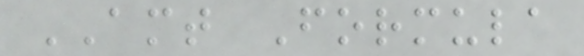AMT Formula
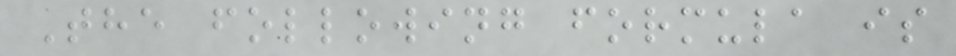The following formula is
